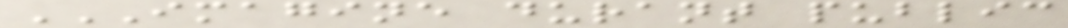IMAGINE DURANT PUBLIC
